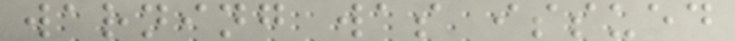warning was issued
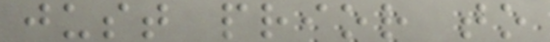just prior to
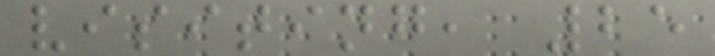visiting, 25
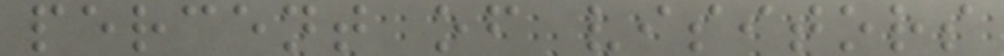percent of visitors
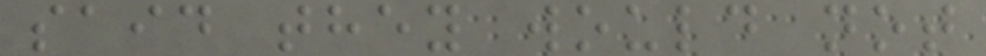said they would not
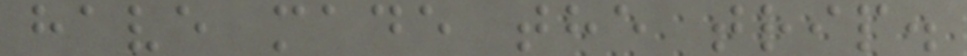have made the trip.
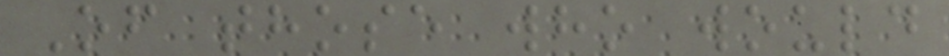Of those who would
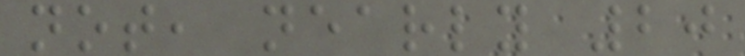not, nearly 20
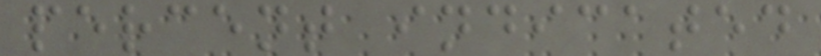percent indicated
